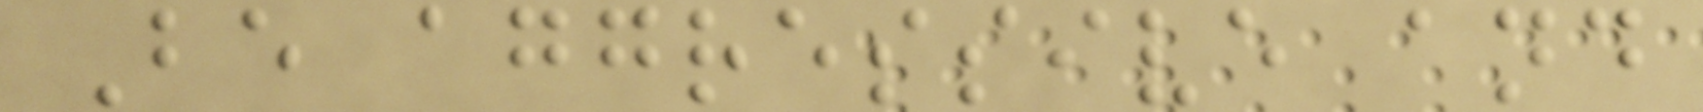Be aggressive and
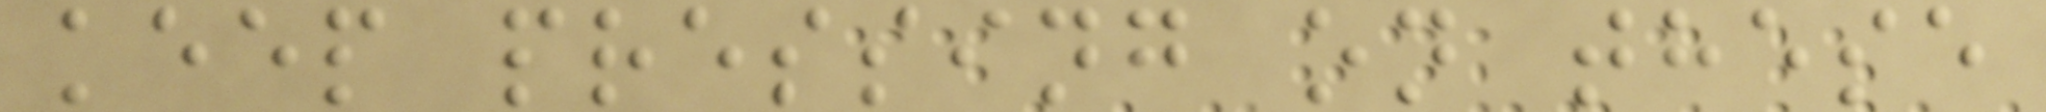keep pressing on these
